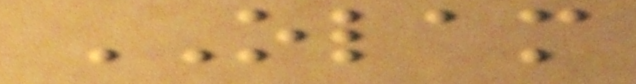OLAM
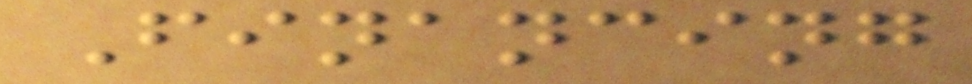Financing
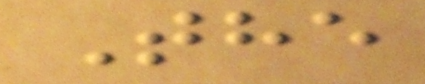The
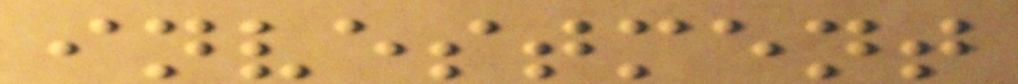investment
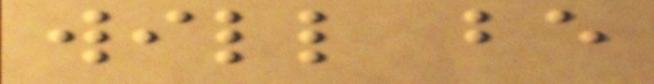will be
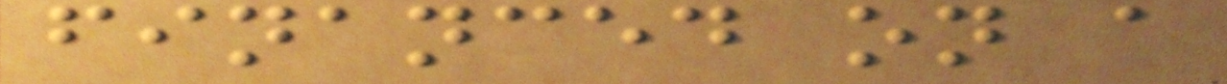financed on a
